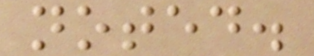noted.
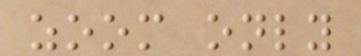zoom only
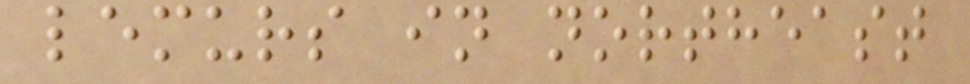lemurs in northeast
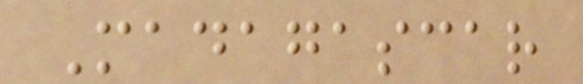Madagascar
